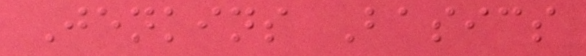Jenkins Basics
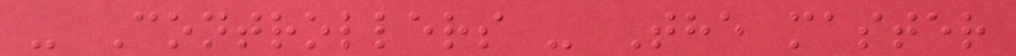- Controllers - The master
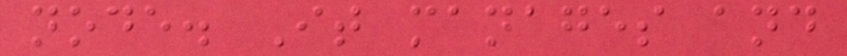node. It manages and
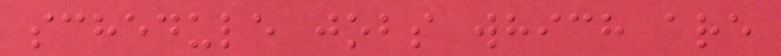schedule jobs which are
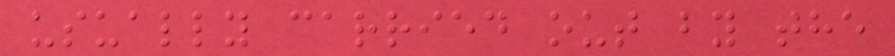usually carried out by the
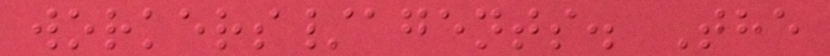workers/agents. The
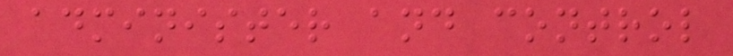administer and control
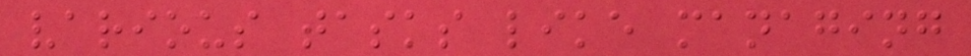various tasks like managing
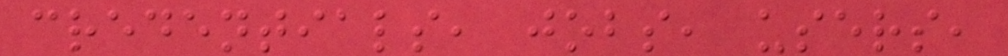credentials, jobs, users,
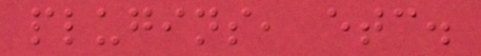plugins, etc.
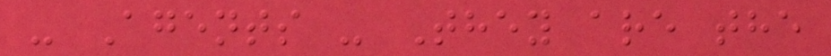- Agents - They are the
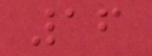16
